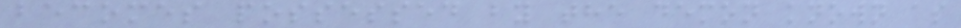becomes possessed by the demon known as
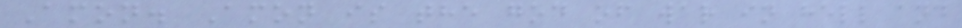Amon. Amon is the god of war in hell and
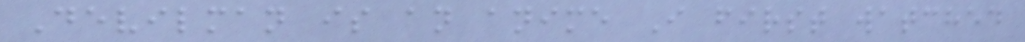Devilman is an anime I first watched
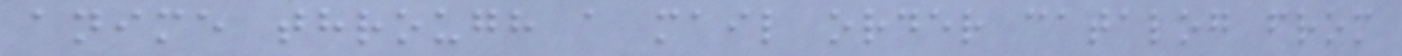anime through a mail order catalog from
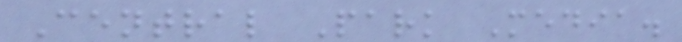Central Park Media.
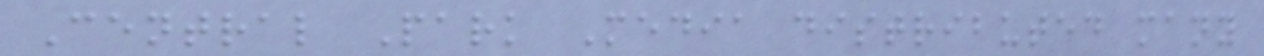Central Park Media distributed many
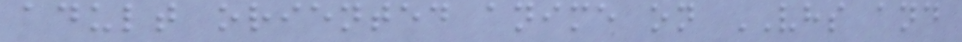adult oriented anime on VHS and
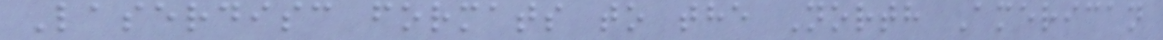Laserdisc formats to the North American
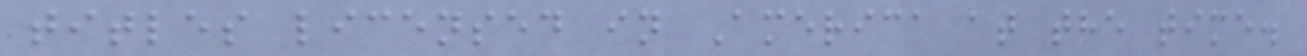titles licensed in America at the time.
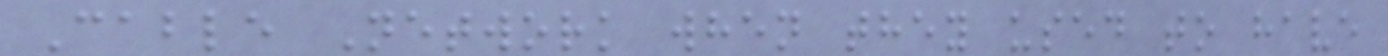Cable Network when they used to have
